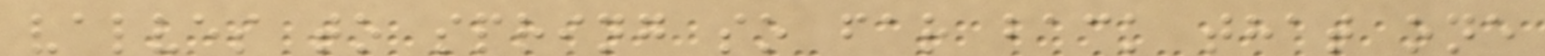valves to spring so far back that one
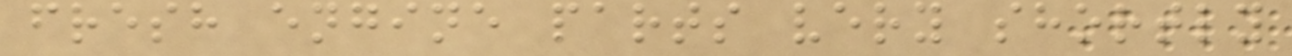fresh engine parts very shortly
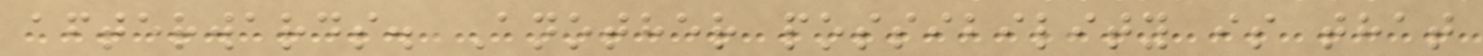afterwards. Another possibility is that
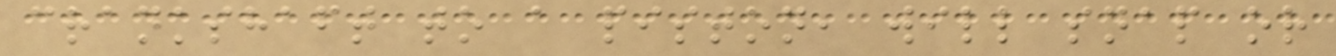crankshaft to a piston, will snap or
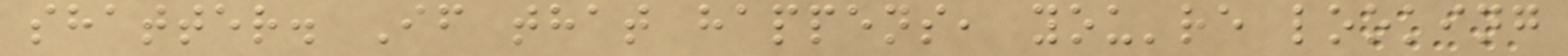shatter. If that happens, you're looking
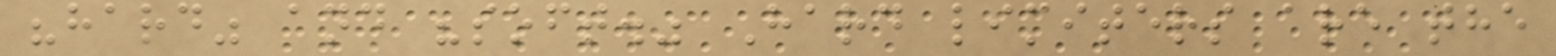"hard" and "soft." Hard limiters are the
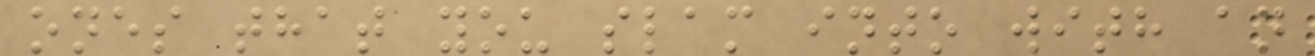ones that you slam into with an
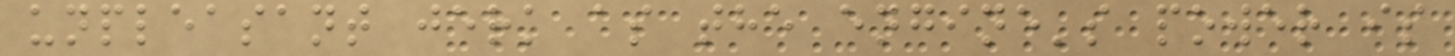unpleasant jerk as the engine's power is
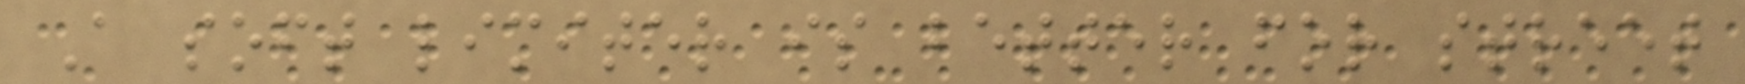A soft limiter is better for street
